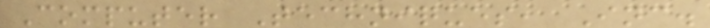Computer Techniques, Inc.
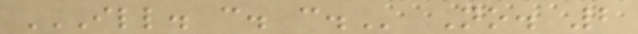ILL. C. C. No. 2
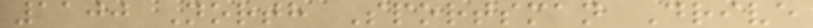1100 North Sportsman Drive
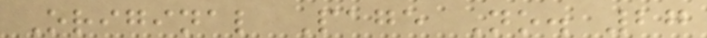Original Page No. 27
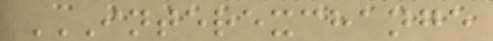INTEREXCHANGE
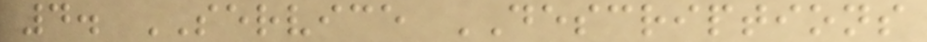4. SERVICE DESCRIPTIONS
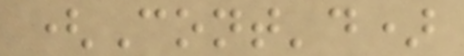(Cont'd)
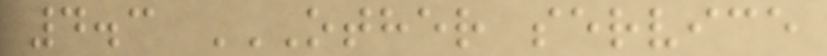4.3 OTHER SERVICE
